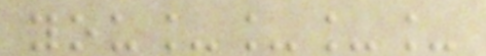you____
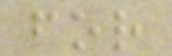for
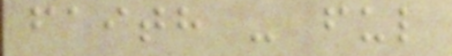faith - ful
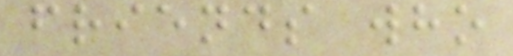friends who
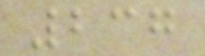237
